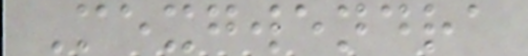Mexgwendra
